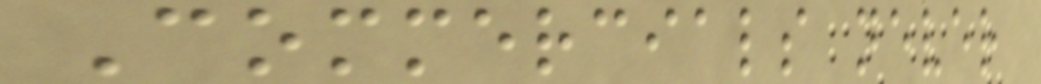Commercials never
